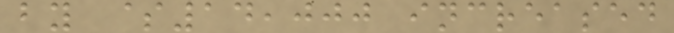by $14,000 increased
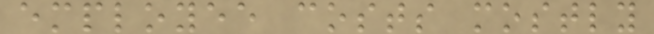employee costs mostly
